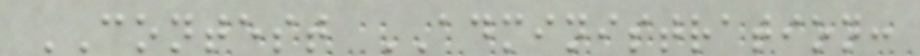CONTEST ADMINISTRATION:
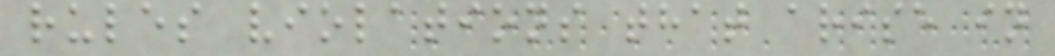rules violations that arise in
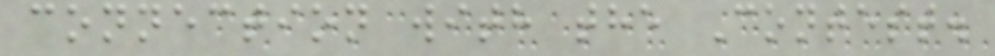connection with the Contest.
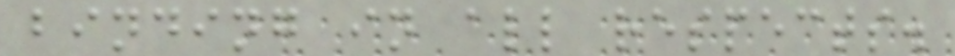binding in all respects.
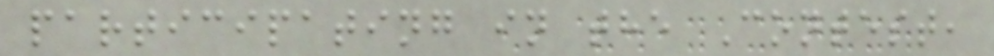participating in the Contest,
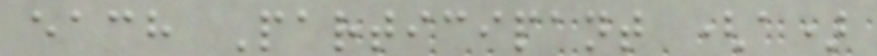each Participant (a)
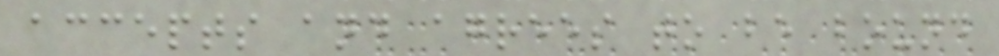accepts and agrees to be bound
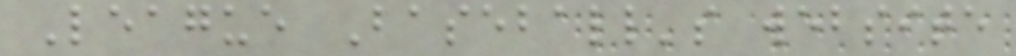League Baseball's website
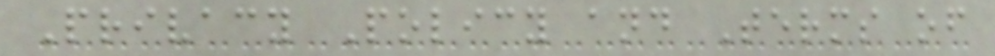Privacy Policy and Terms of
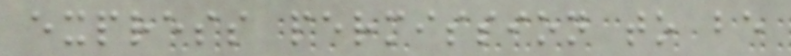express permission to be
